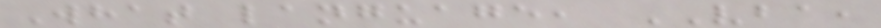What language, VBA,
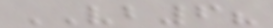VB6?
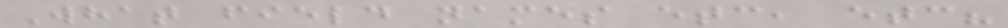What field names etc, etc?
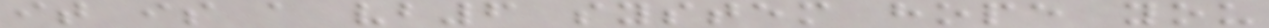it is a vb6 system hope you
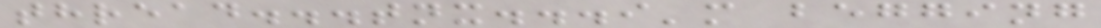thread...tnx...i'm begging
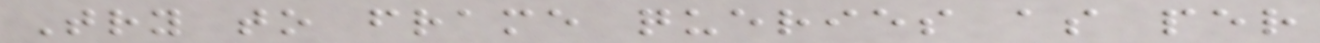Try to frame queries as per
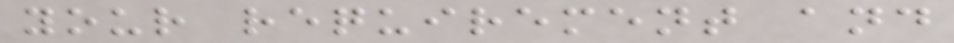your requirement and
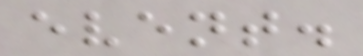event.
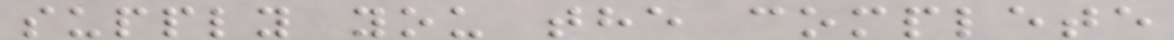supply you the complete
